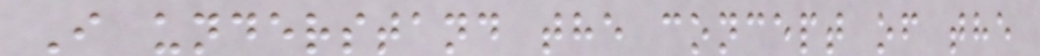I understand the concept of the
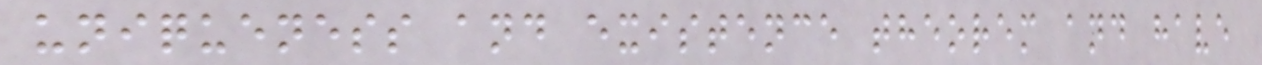uniqueness and existence theorem and have
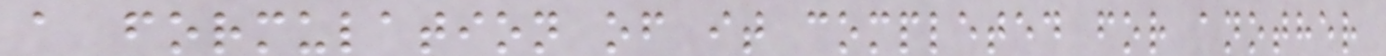a formulation of it completed for another
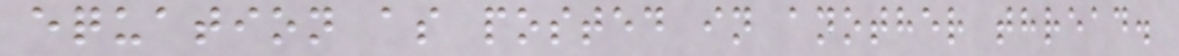equation as posted in another thread.
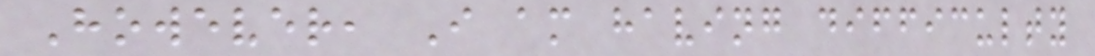However, I am having difficulty
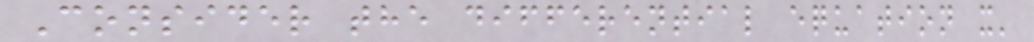Consider the differential equation x'
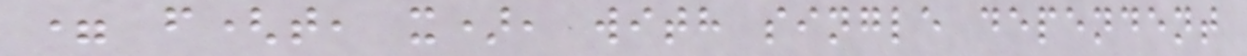= f(t, x), with single dependent
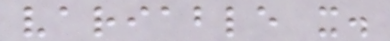variable x.
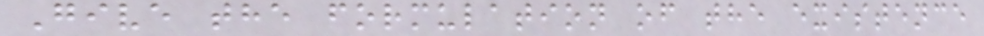Give the formulation of the existence
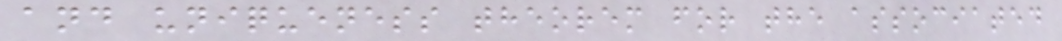and uniqueness theorem for the associated
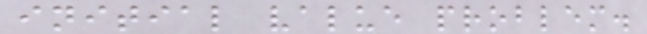initial value problem.
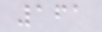161
